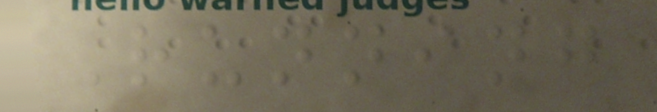Running
